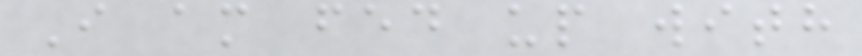I am fed up with
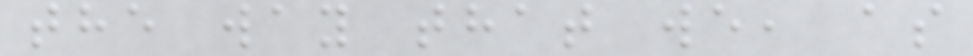the way that we, as
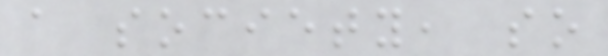a society, so
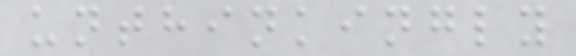unthinkingly
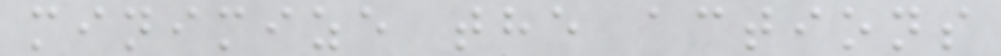minimize the actions
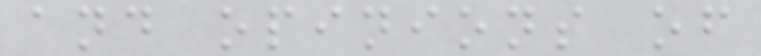and opinions of
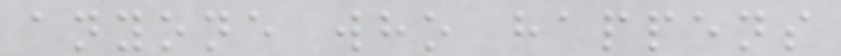anyone who happens
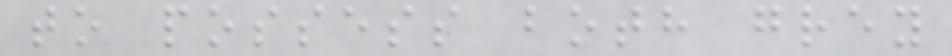to possess both grey
